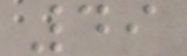49
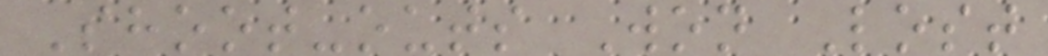Shoot-outs Won Lost
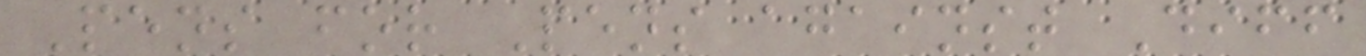Pens for Pens against Diff
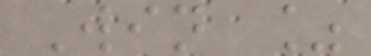Win %
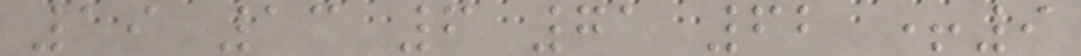19 13 6 71 62 +9
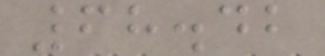68.42
